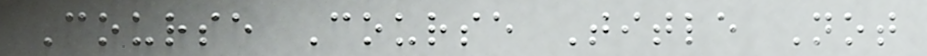Course Course Title Not
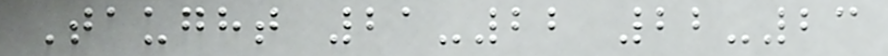Taught 21-22 22-23
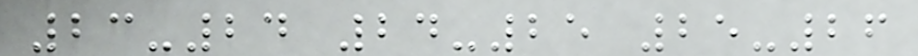23-24 24-25 25-26
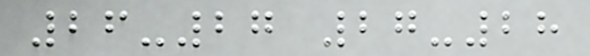26-27 27-28
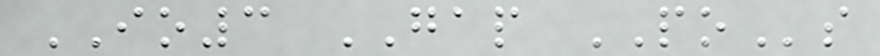IO3 GAP POs
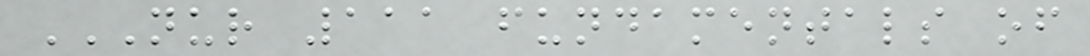NUR 111 FUNDAMENTALS OF
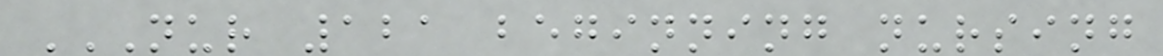NUR 121 BEGINNING NURSING
